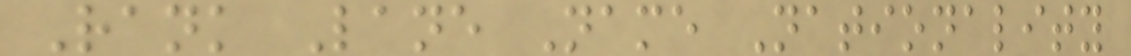Rank Lane Name Nationality
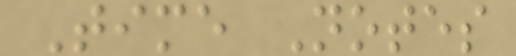Time Notes
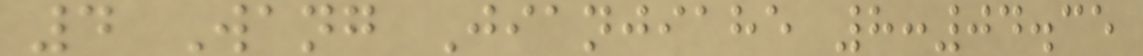4 Wang Jianjiahe 8:04.35
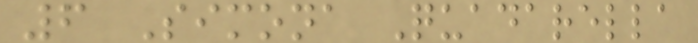6 Simona Quadarella
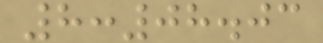8:08.03
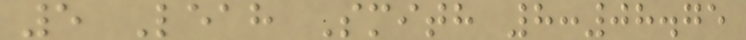5 Leah Smith 8:08.75
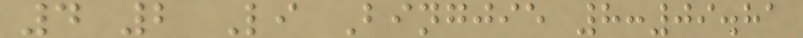4 2 Li Bingjie 8:09.81
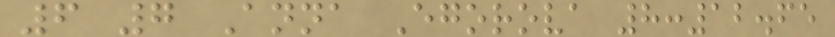6 7 Anna Egorova 8:12.65
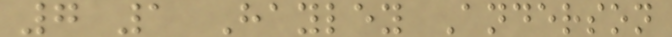7 1 Hayley Anderson
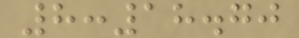8:18.70
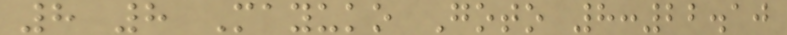8 8 Mayuko Goto 8:22.10
